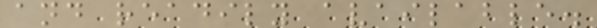and readily available.
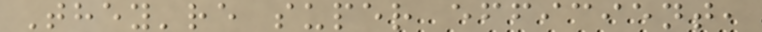They're super efficient,
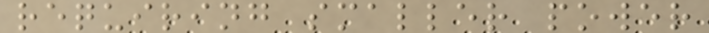requiring smaller power
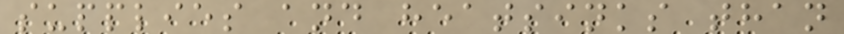supplies and heatsinks than
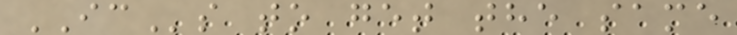ICs to get the same
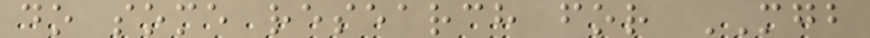do some research for MGB
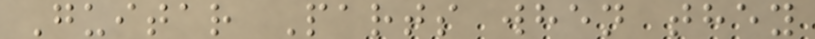Guitar Parts when they
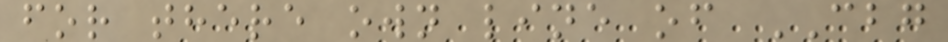for there own line of CBG
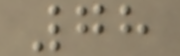78
